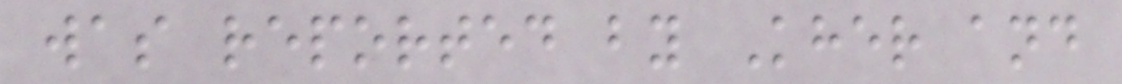was reported by Kher and
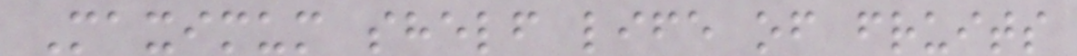Maximum shelf life of fruits
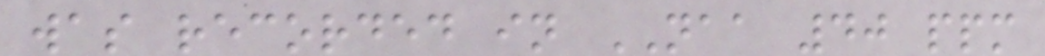was recorded in NAA 40 ppm
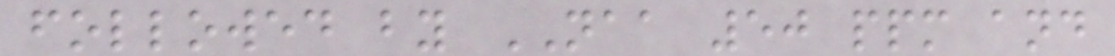followed by NAA 50 ppm and
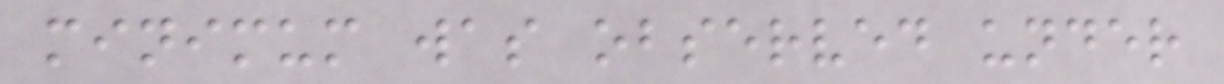minimum was observed under
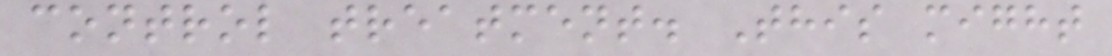control treatment. This might
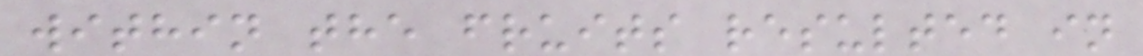within the fruits resulted in
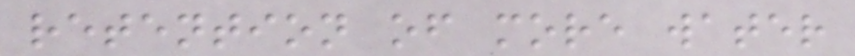retention of more water
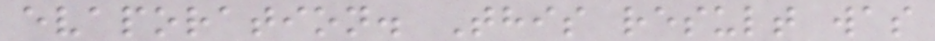evaporation. This result was
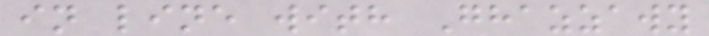in line with Ghazzawy
